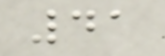41
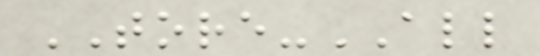TORE-ALL
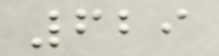629
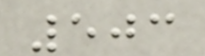503
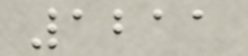1211
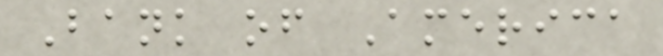Bank of America
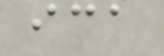ica
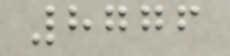8776
